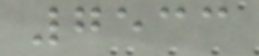7533
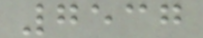7537
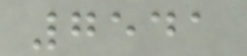7541
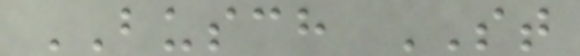BUSCH ST
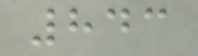843
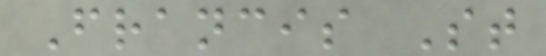Francis St
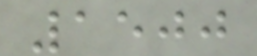1500
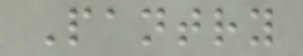Pantry
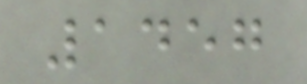1457
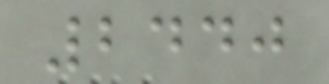2440
